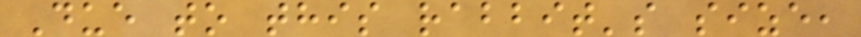Due to this rabbit's size,
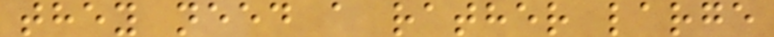they need a rather large
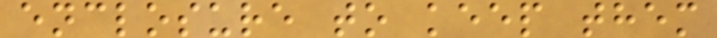enclosure to keep them
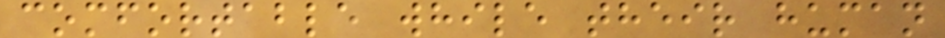comfortable while their human
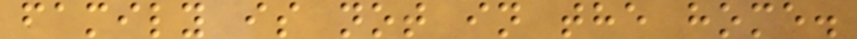family is not in the home.
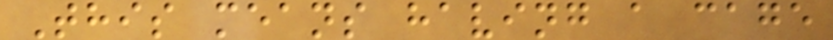This means having a cage
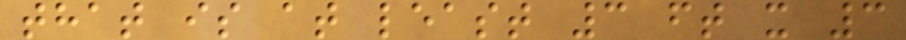that is at least 3 ft x 3
